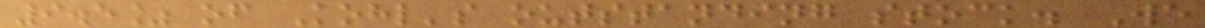9.5% of Kohl's outstanding stock. We
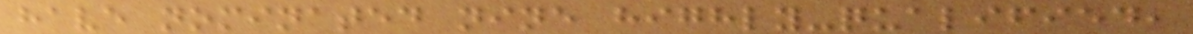have nominated nine highly-qualified,
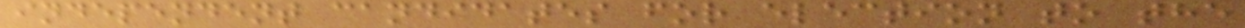independent candidates for election to the
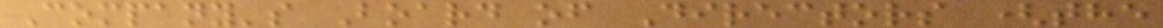Company's Board of Directors (the
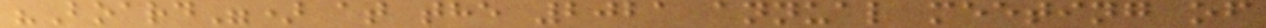"Board") at the 2021 annual meeting of
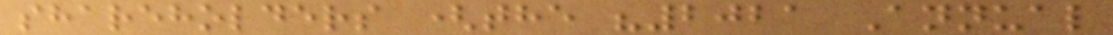shareholders (the "2021 Annual
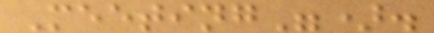Meeting").
